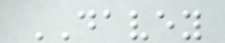DAVEY
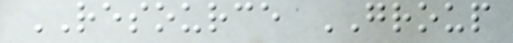RESOURCE GROUP
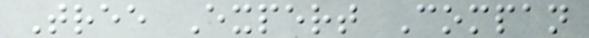Tree Expert Compan
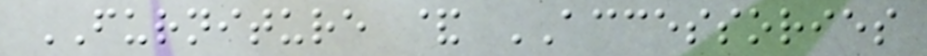FURNITURE & ACCESSORIES
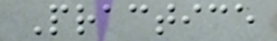Practice
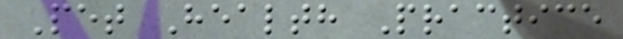Pet Health Practice
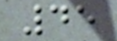45
